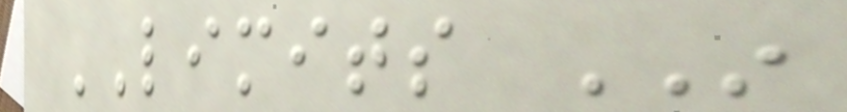LIMITS IN
